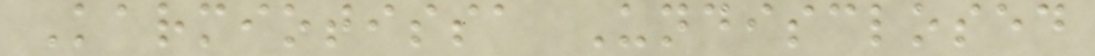Karmiotissa Undisclosed
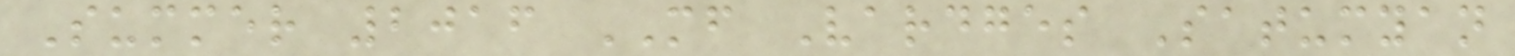Summer 2016 MF Vardges Satumyan
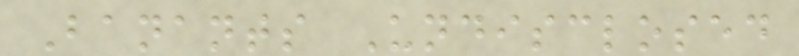Banants Undisclosed
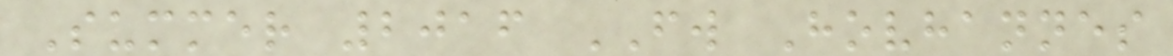Summer 2016 FW Hovhannes
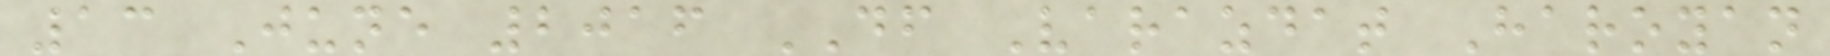13 June 2016 DF Varazdat Haroyan
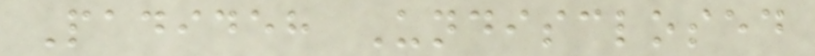Padideh Undisclosed
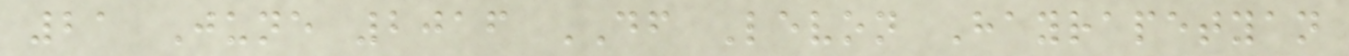21 June 2016 DF Levon Hayrapetyan
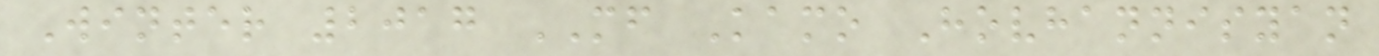Winter 2017 MF Kamo Hovhannisyan
